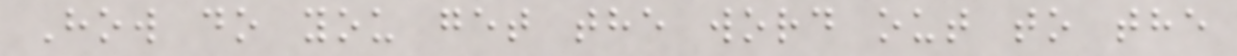How do you get the word out to the
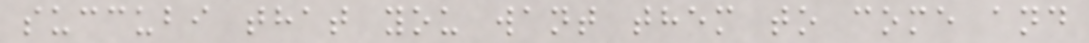succubi that you want them to come and
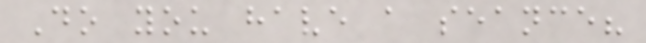Do you have a seance?
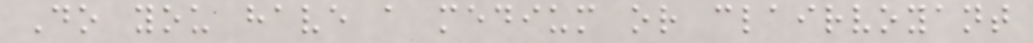Do you have a medium or clairvoyant
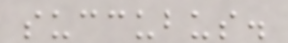succubus.
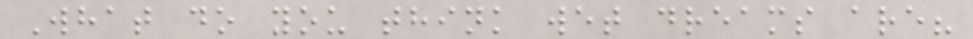What do you think wet dreams are?
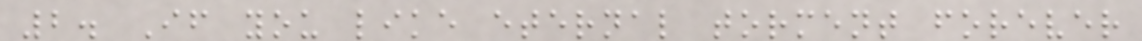2. If you like eternal torment forever
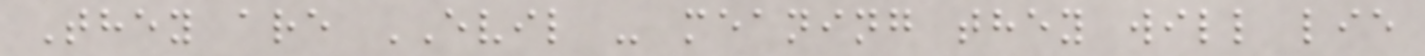They are EVIL - meaning they will lie
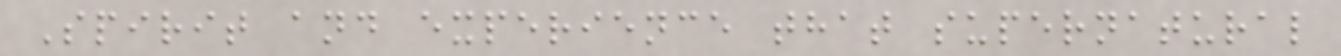Spirit and experience that supernatural
